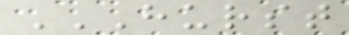HURST
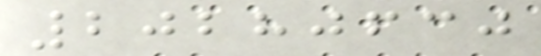20280630
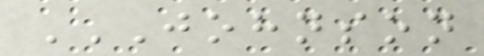JOHNSON
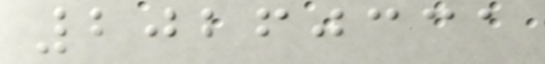20260331
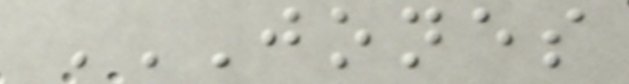JONES
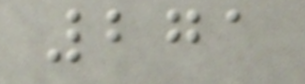271
